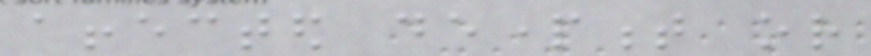affected department or
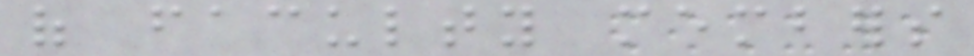of faculty members
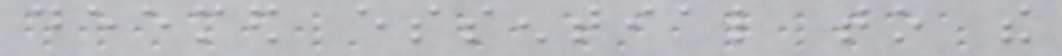deemed essential to the
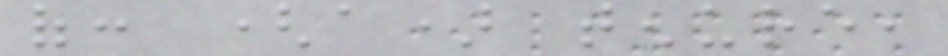of: (a) tenure,
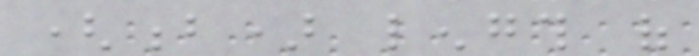(b) length of
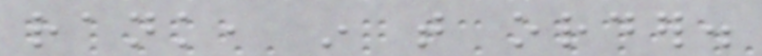rank, in that order.
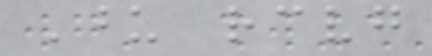Upon receiving
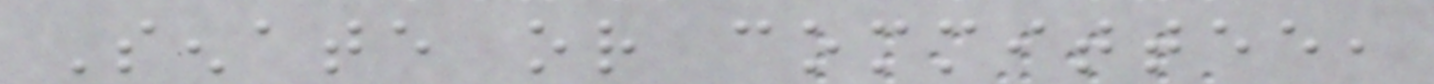Senate or committee,
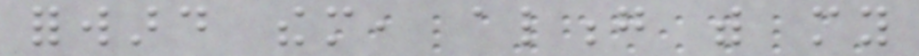forward them, along with my
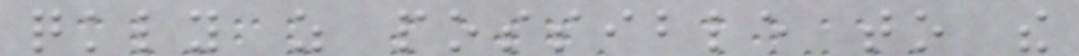quickly as possible to the
